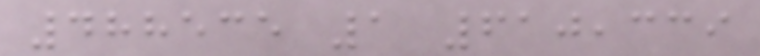488535 1 610,339
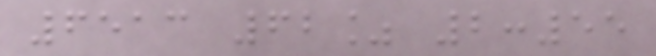6513 62% 2:55
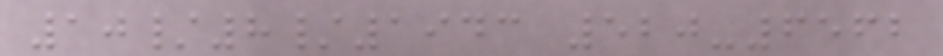10/8/1943 520-6562
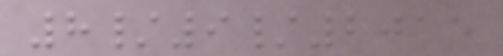8/9/2015
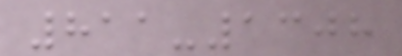811-1308
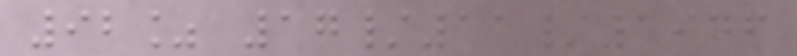92% 17/11/1946
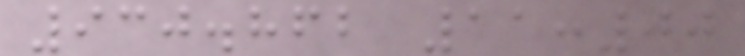930.862 11:00
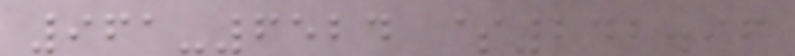961-6524 $242.96
